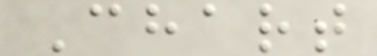Chart
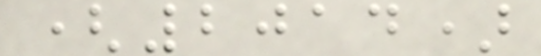(2014)
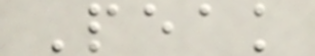Peak
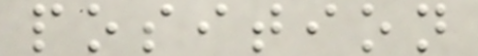position
